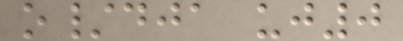o/dja uj0
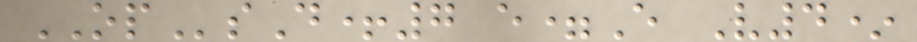OPsD+7 e=E V4*
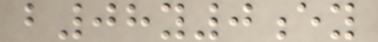b08y0ey
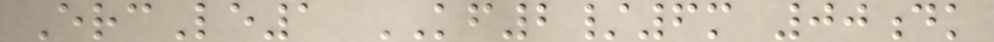ErcLe1 KF2/6m 00dk
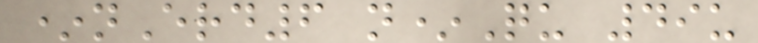*nErd6 n*Qu 49u
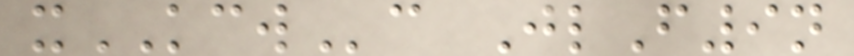xKCWc JlF9n
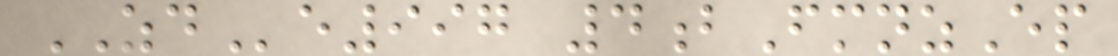ZDe997 4bFmnzEp
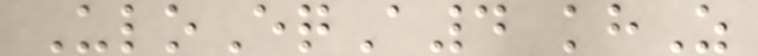UloEqA4 khZ
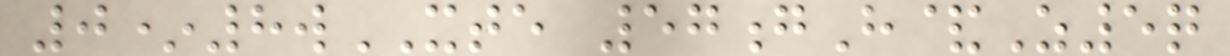0*8wXTE 57gH&Z5q
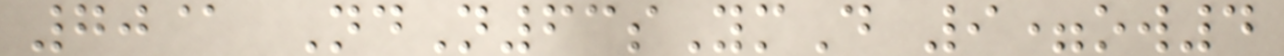70@ NdN63sYmD 9=ow4
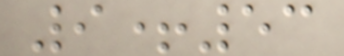9+53
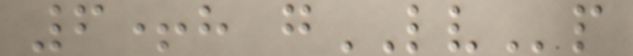6+h gLVp
